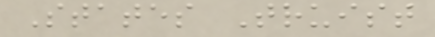States Truist
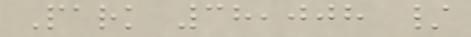Park 38,008 /
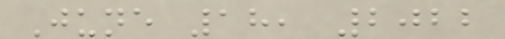June 18, 2022
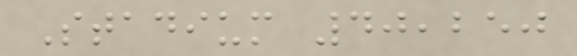Stadium 40,250
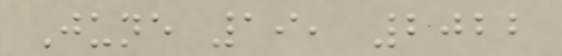June 19, 2022
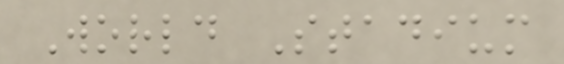World Stadium
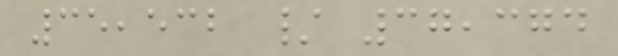35,532 / 37,374
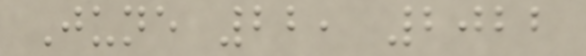June 22, 2022
